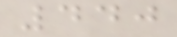440
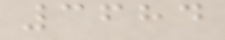3684
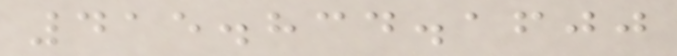415.834.1600
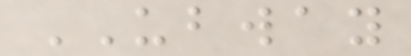UBWAY
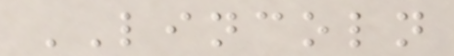LINCOLN
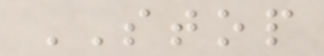STOP
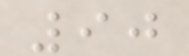90
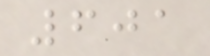601
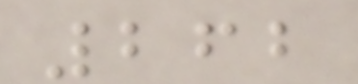262
